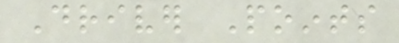Driver Points
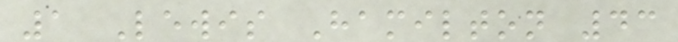1 Lewis Hamilton 43
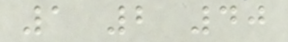1 2 40
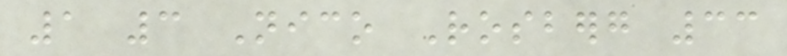1 3 Nico Rosberg 33
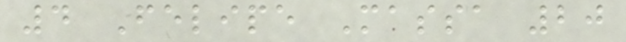4 Felipe Massa 20
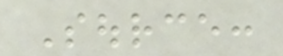Source:
